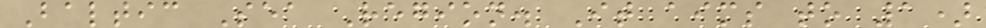Baltic Sea Region. It aims to 1)
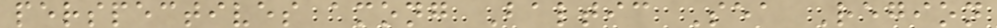perspectives among Baltic Sea Region
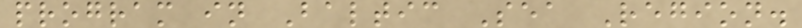program in Baltic Sea Region.
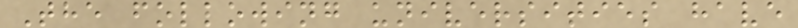The following universities have
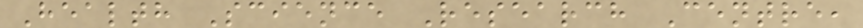Health Science Research Centre,
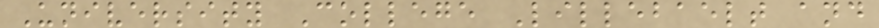University College Lillebaelt and
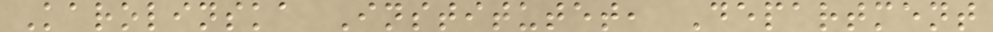Karolinska Institutet, Department
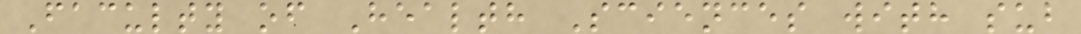Faculty of Health Sciences with sub
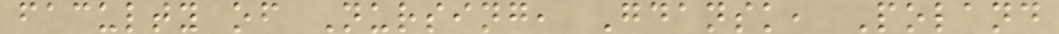faculty of Nursing, Gdansk, Poland
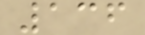136
